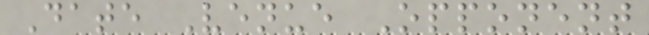Date Venue Opponent
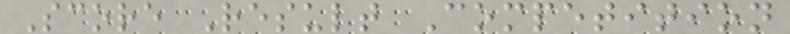Score Result Competition
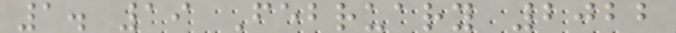1. 19 February 2022
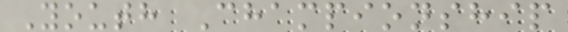Youth Championship
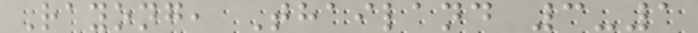Rayong, Thailand 3-1
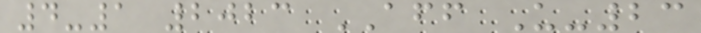4-1 2023 AFF U-23
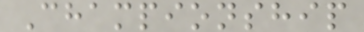Championship
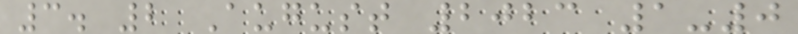3. 2 August 2023 1-0
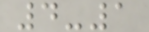4-1
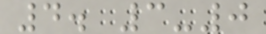4. 3-0
